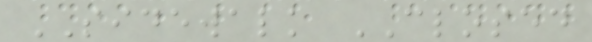SIDEWALK CLOSED
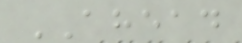AHEAD
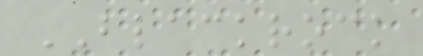BLACKROCK
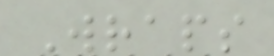Wraps
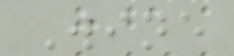Wine
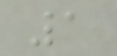1
